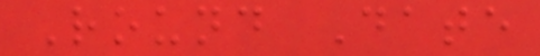Round Date
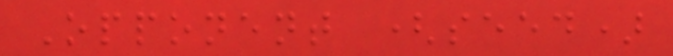Opponent (seed)
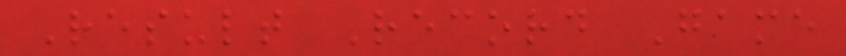Result Record Game
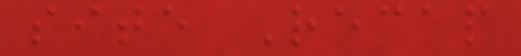site Recap
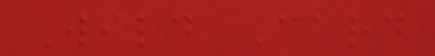Wild Card
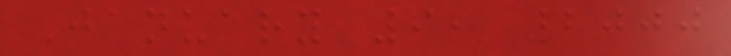January 9, 2000
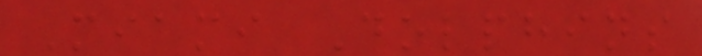Miami Dolphins
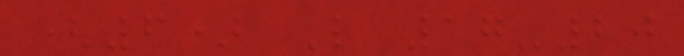(6) L 17-20
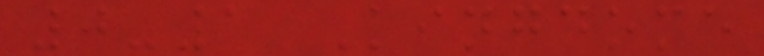0-1 Kingdome
